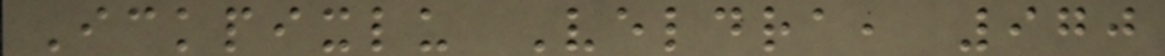Ickpixlu Veldra, 970
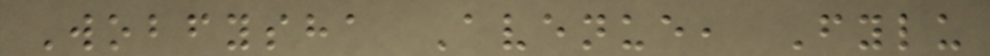Wobfysha Avenue, Fylu
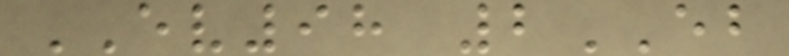EV98 2EB
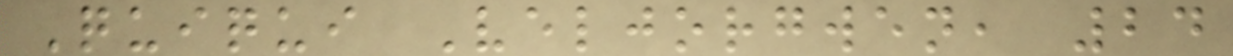Quiqui Veljorgwen, 24
